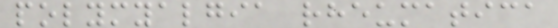polymyalgia rheumatica
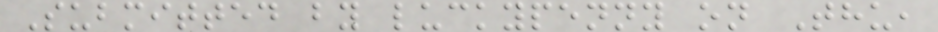Submitted by luckypenny on Thu,
